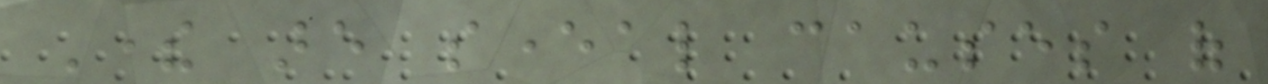There are several causes of
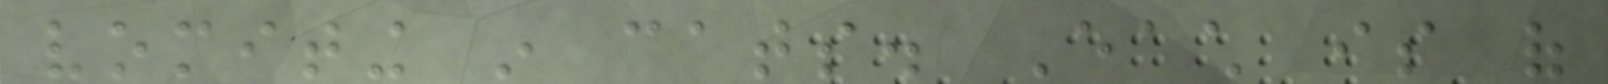vomiting in cats. Each is of
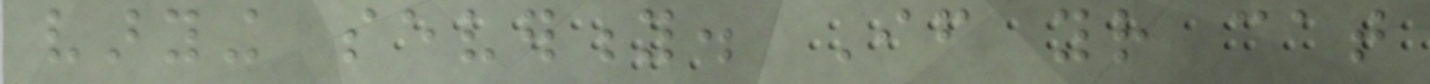varying severity. If your cat
